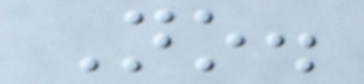No.
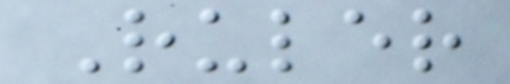Ruler
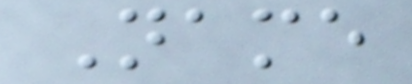Name
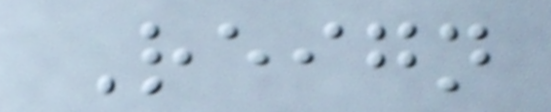Reign
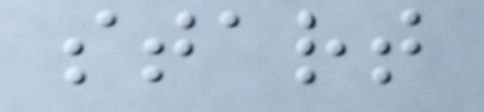start
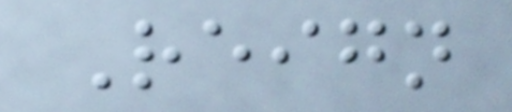Reign
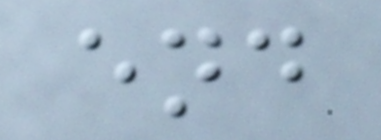end
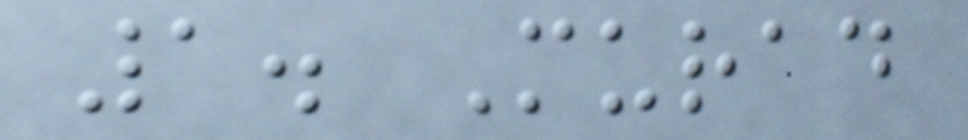1. Murad
